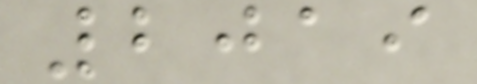2019
